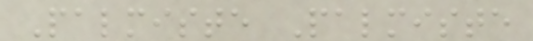Palmiste Palmiste
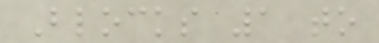Blocks 1 to
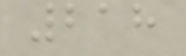218
